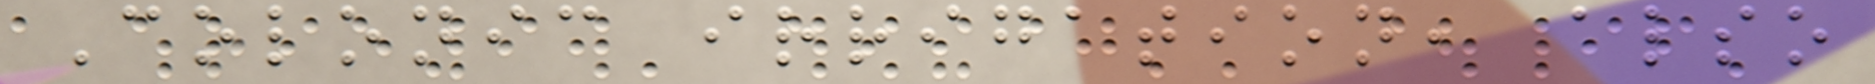Colonic irrigation, also
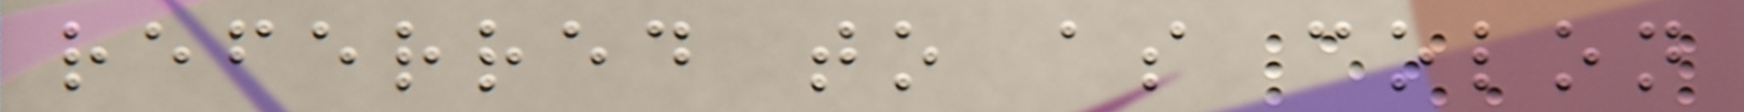referred to as colon
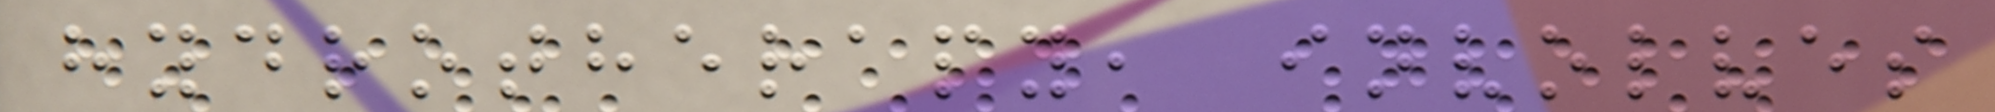hydrotherapy, involves
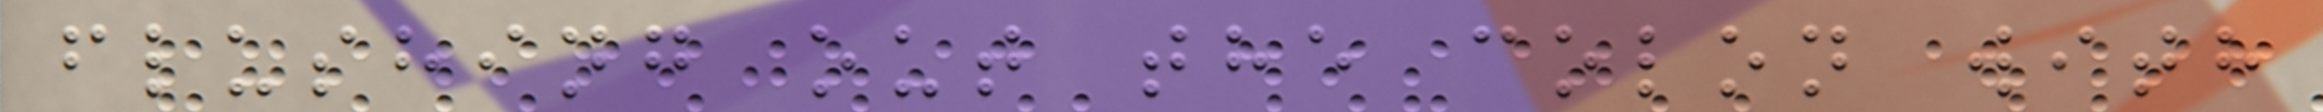flushing out the colon with
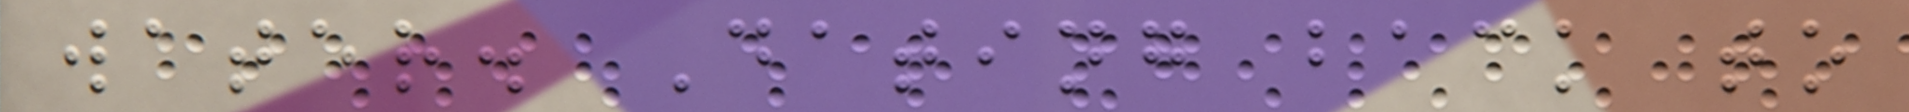water. Dating back to
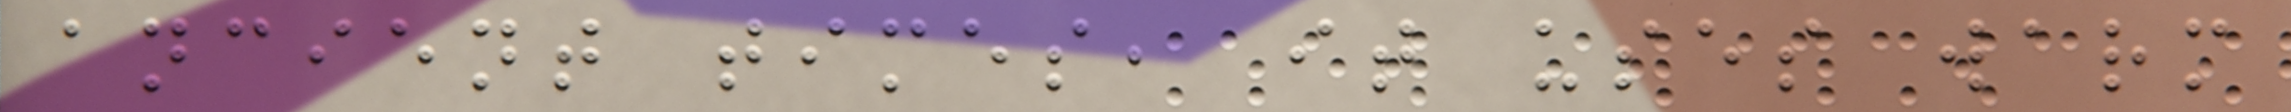ancient times, it uses warm
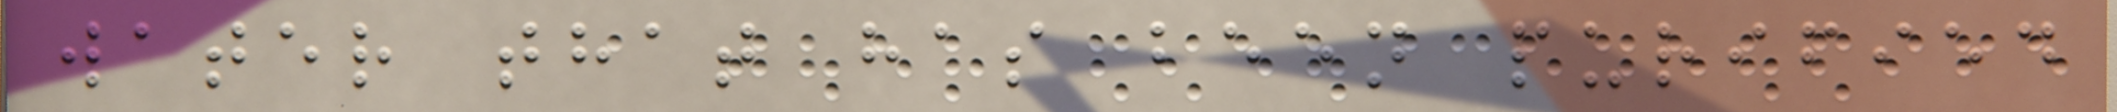water that has been purified
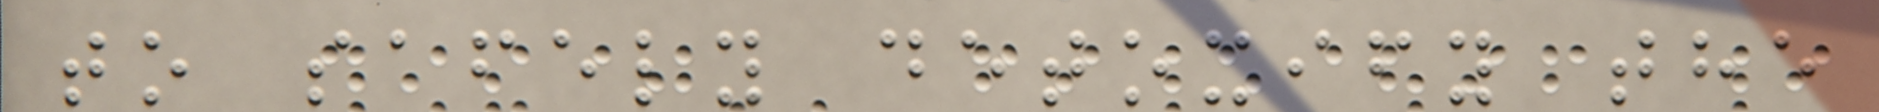to safely detoxify the
